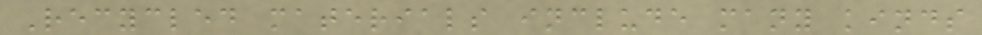Recycled materials include many kinds
